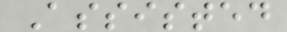Assisted
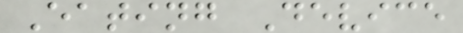Eating Device
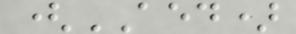(AED)
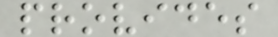provides
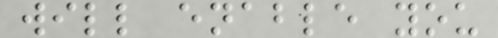will enable you
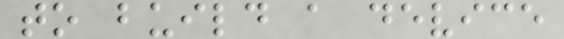to build a device
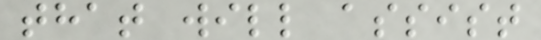that will assist
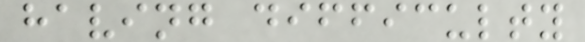having difficulty
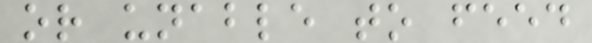or unable to feed
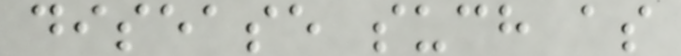disease such as
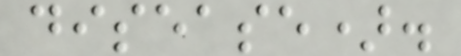disease).
